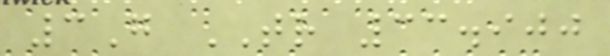3G TR 33.900
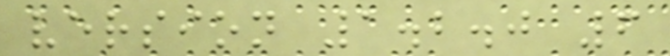version 1.2.0 6
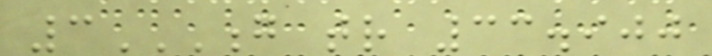3G TR 33.900
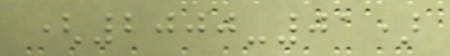(2000-01)
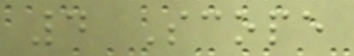4 Scope
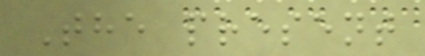The present
